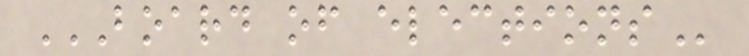BOARD OF ELECTIONS
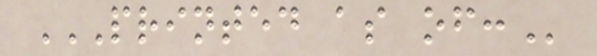PRINTED AS OF:
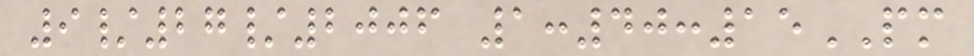9/27/2006 1:40:15PM
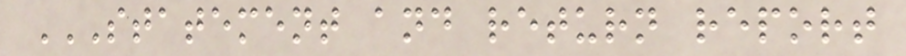STATEMENT AND RETURN REPORT
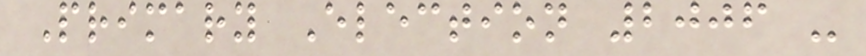Primary Election 2006 -
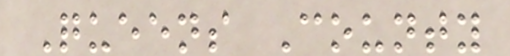Queens County
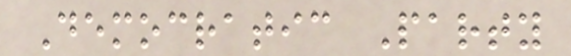Democratic Party
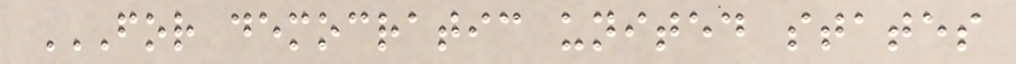FOR DEMOCRATIC UNITED STATES
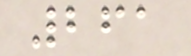261
